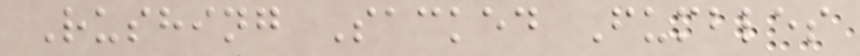Rushing Sacked Fumbles
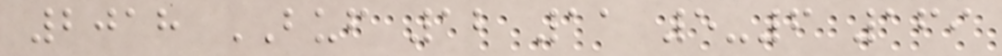2018 BUF 12 11 5-6 169
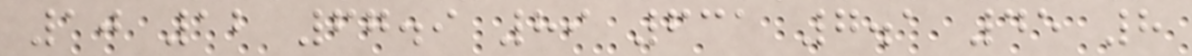10 12 67.9 89 631 7.1 45 8
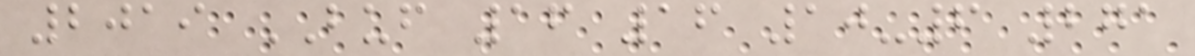2019 BUF 16 16 10-6 271
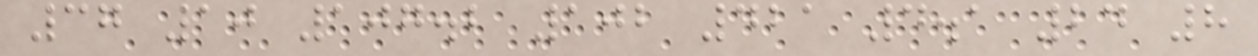37 10 107.2 102 421 4.1 24 8
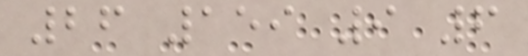26 159 9 6
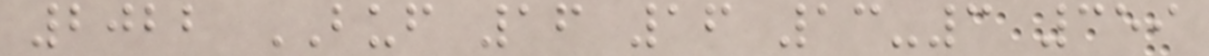2022 BUF 16 16 13-3 359
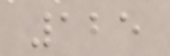125
